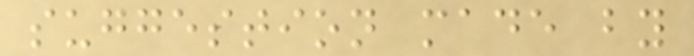suggestion made by
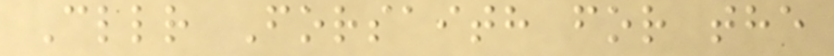Cllr Forsaith for the
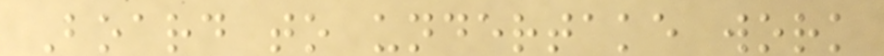Board to undertake work
